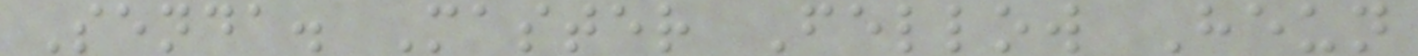Senda. Master Fellow Heun
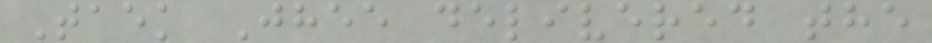Taek Jhee delivered the
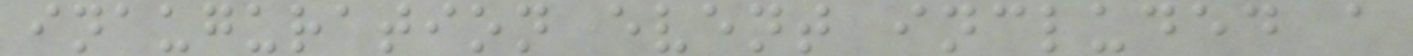inauguration event included a
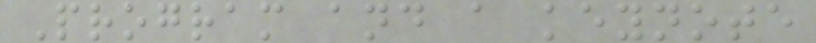Program and a keynote
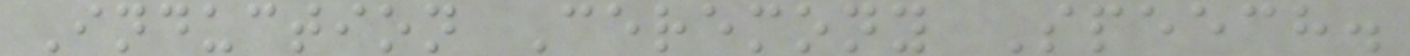Induction Ceremony Speech.
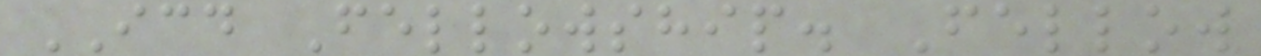ICD Fellowship. Fellow
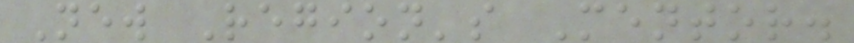New Region's Mentor.
